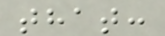that:
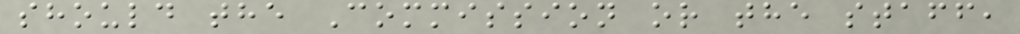should the Commission or the staff,
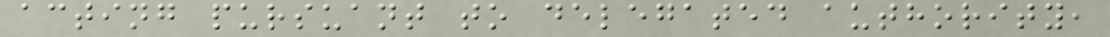acting pursuant to delegated authority,
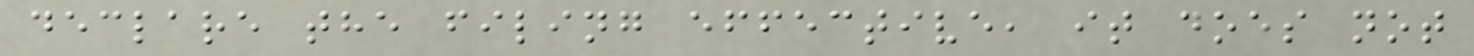declare the filing effective, it does not
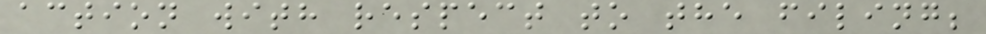action with respect to the filing;
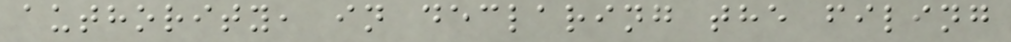authority, in declaring the filing
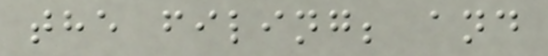the filing; and
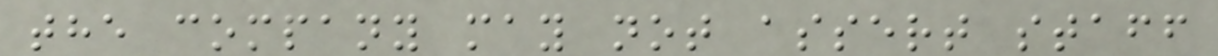the company may not assert staff
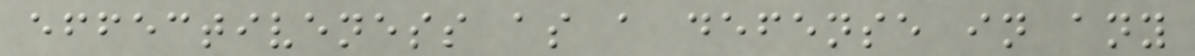effectiveness as a defense in any
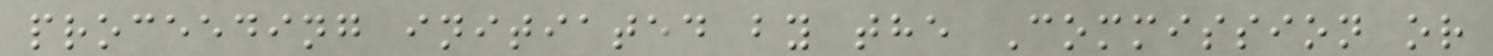proceeding initiated by the Commission or
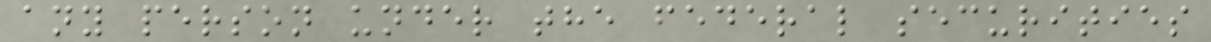any person under the federal securities
